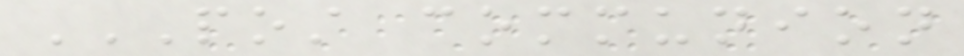POST COMMUNION
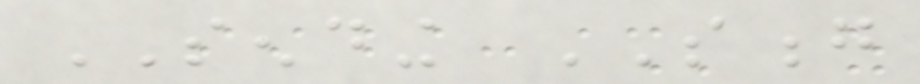SENDING SONG
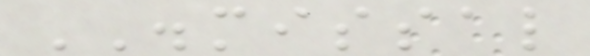DISMISSAL
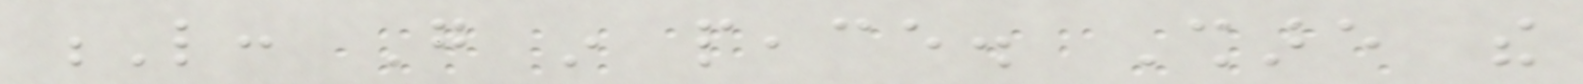L: Go in peace. Share the
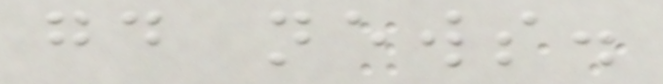good news.
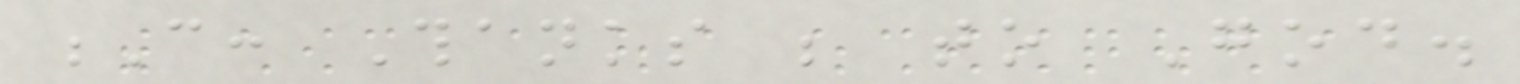C: Thanks be to God.
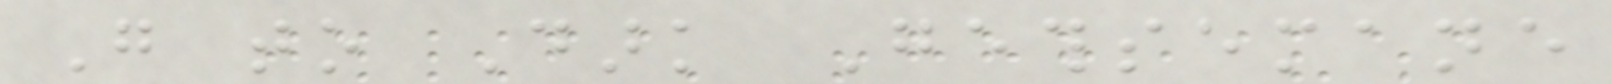Go to Dark Gethsemane
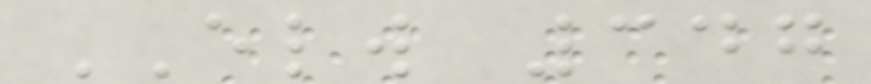ELW 347
